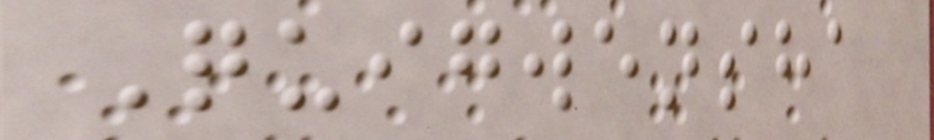Quigwensha
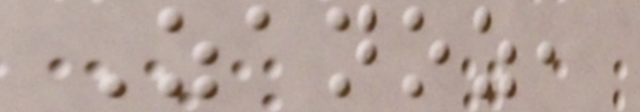Zanoz,
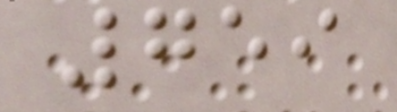759
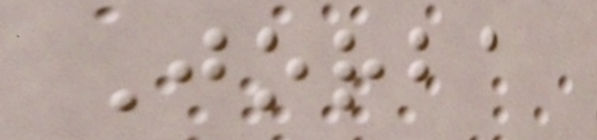Jorba
